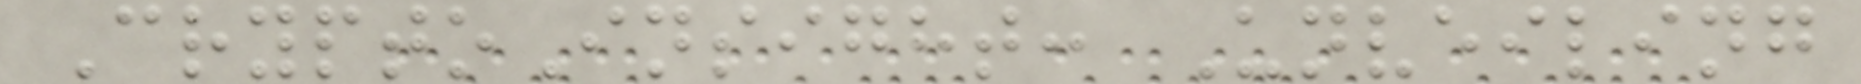CryptoInsight: Unveiling
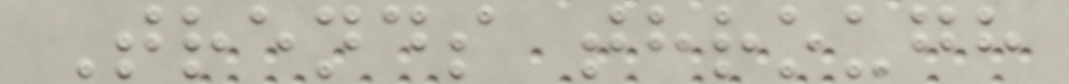Trends through
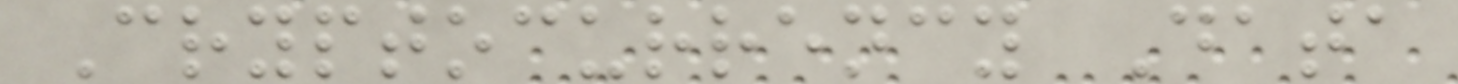Cryptocurrency Data
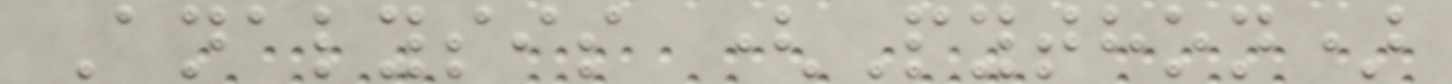Analysis (Python)
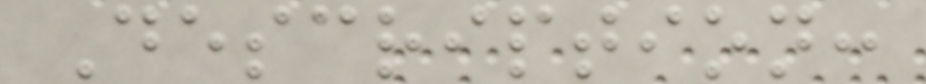Description:
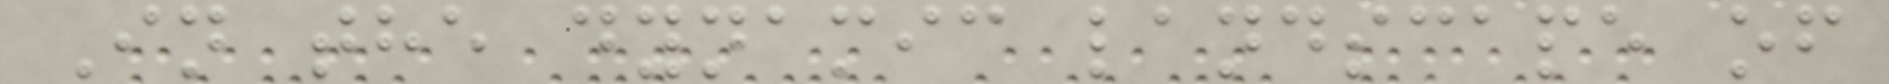In the dynamic landscape of
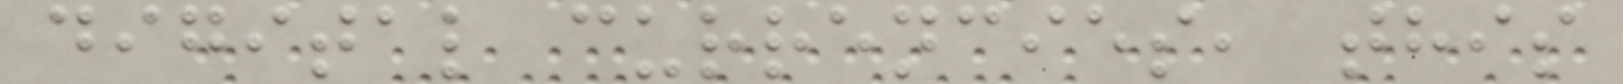digital currencies, this
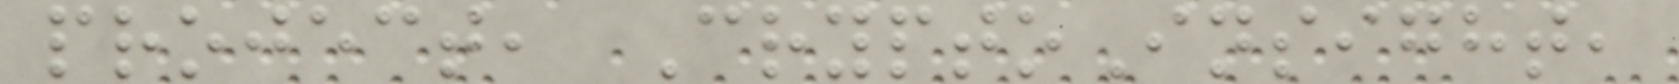project, CryptoInsight,
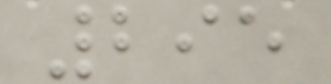295
